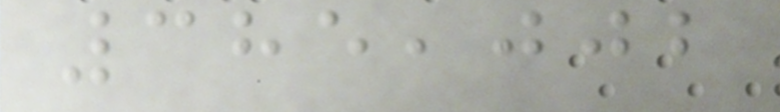385,002
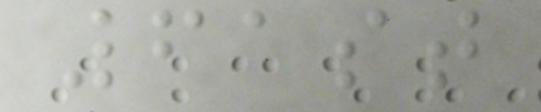61st
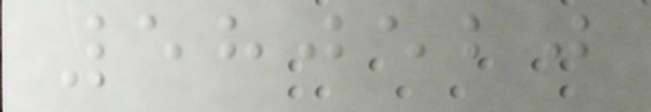580520
